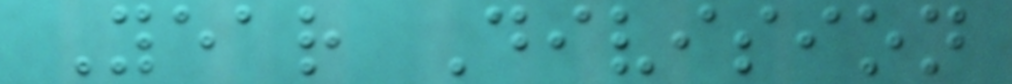Year Division
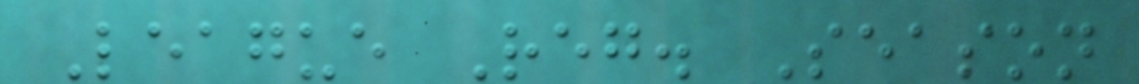League Reg. Season
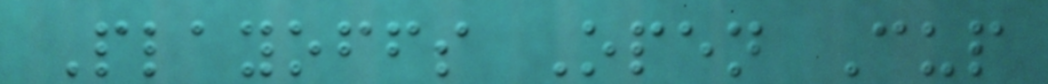Playoffs Open Cup
